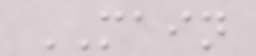MAIN
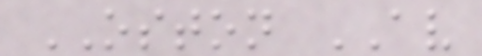OSTON AV
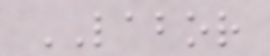LABOR
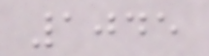1045
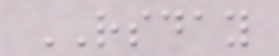RSDAY
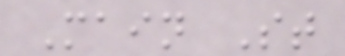Main St
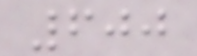600
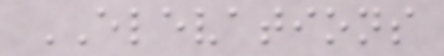ELEVATIONS
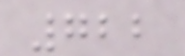722
